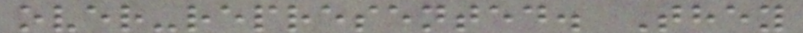over-represented. They
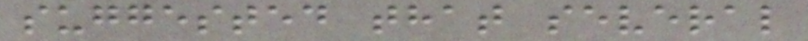suggested that several
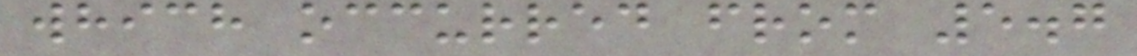which occurred from 5.7
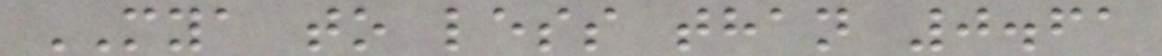MYA to less than 0.61
